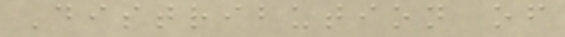Distribution of
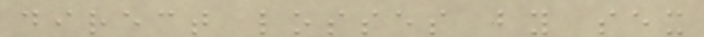direct losses by sex
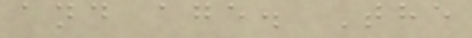and age. The
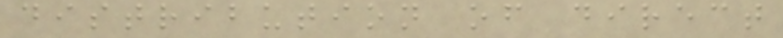distribution of direct
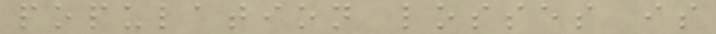population losses is
